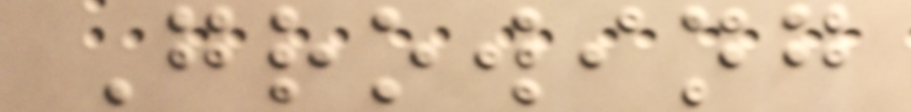Growing
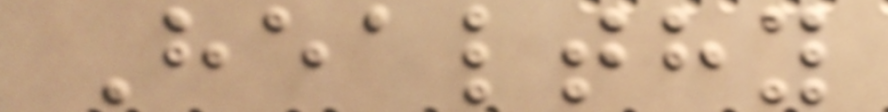Healthy
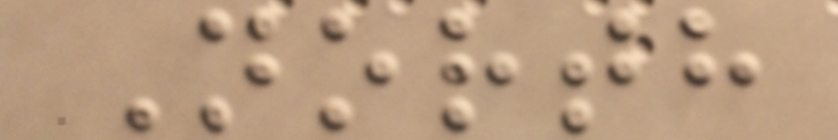North
